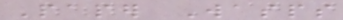Paper Wasps
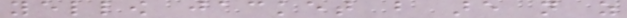yellow jacket but are not as
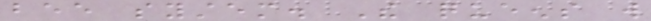bee system. The queens will
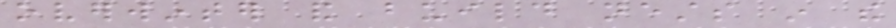overwinter and build nests in the
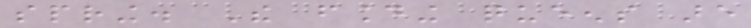spring. The founding queens are
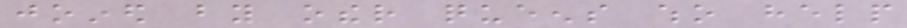joined by other queens who help
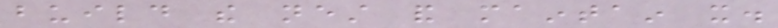build the nest and maintain it.
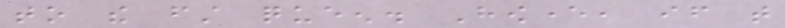to the first queen. However, if that
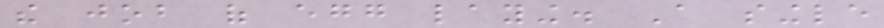the job of egg laying. A single
